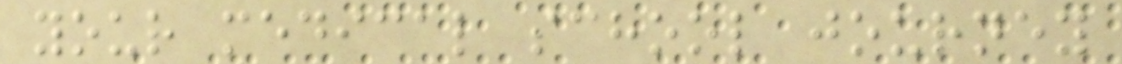your medical school journey
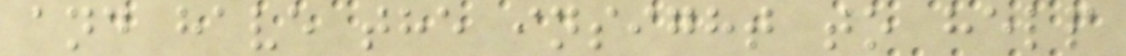and have the insight to help
